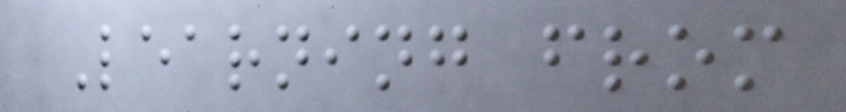Learning from
